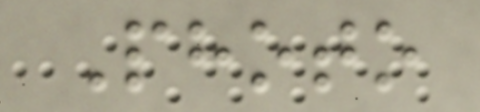Photo
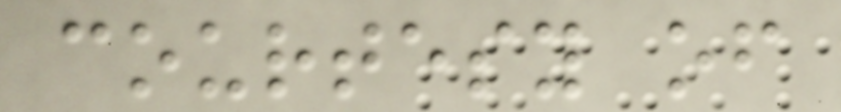courtesy of
